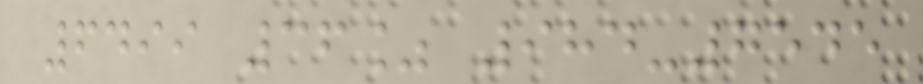6499 36% 984-7545
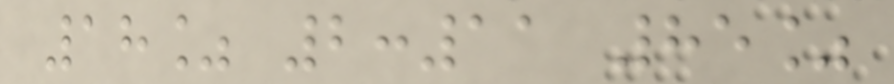18% 2:11 85%
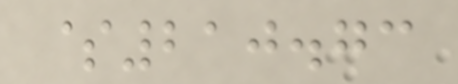$210.73
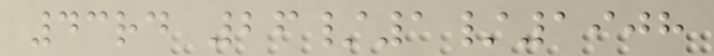43rd 26/1/1908
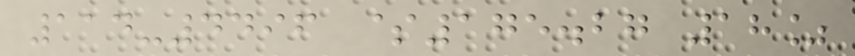114-4496 $175.27 18%
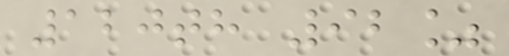120th 92%
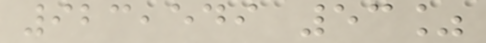923,549 53%
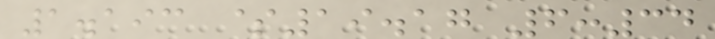1.193 $19.17 6:34
